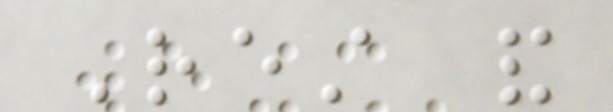Rest and
